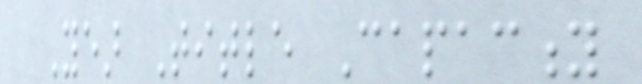Year Title Capacity
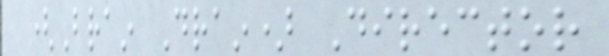(Brain Drain) Director
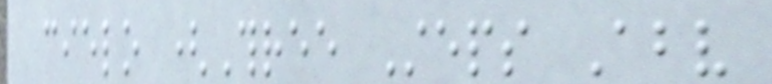cielo (Three Steps Above
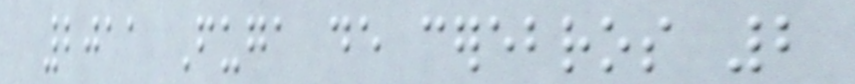2011 Fuga de cerebros 2
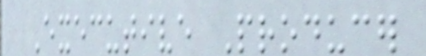Executive Producer
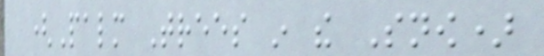(Palm Trees in the Snow)
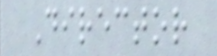Director
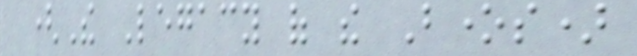(The Legacy of the Bones)
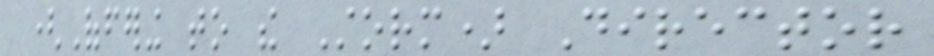(Offering to the Storm) Director
